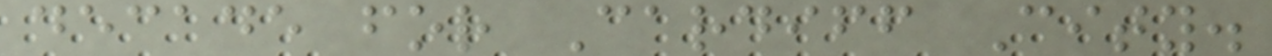decade for Cardiff City.
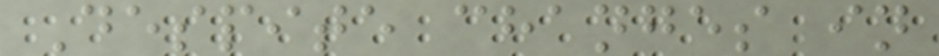Despite changes in
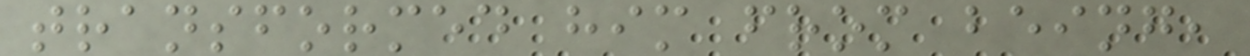transformed him from being,
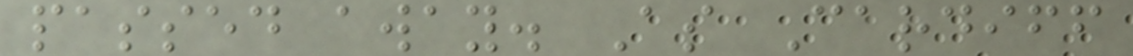passed away. As Cardiff
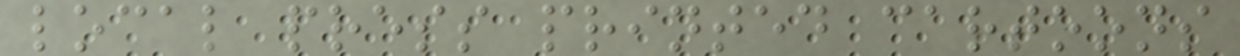local press printed cartoons
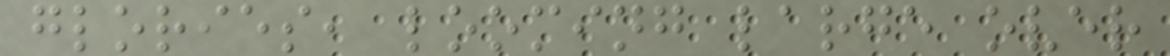glories, looming large over
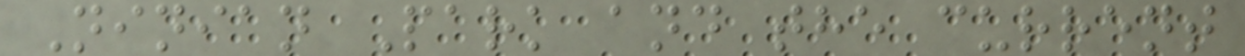Ninian Park and the current
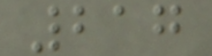217
